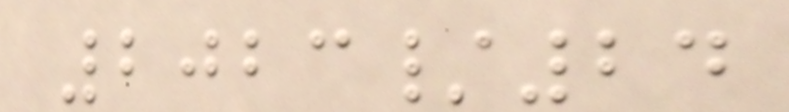2023/24
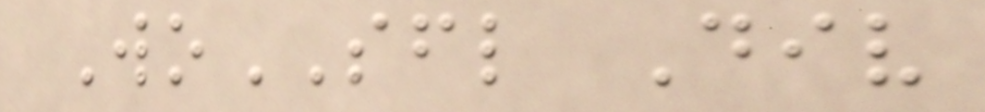WoSFL Div
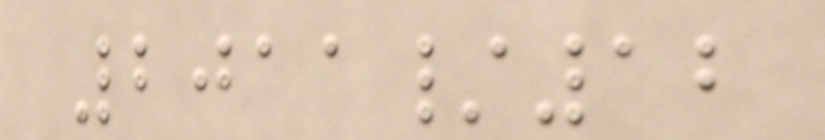2011/12
